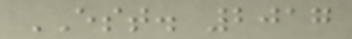EST. 2017
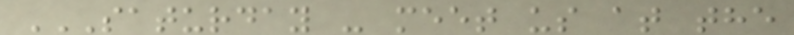SATURDAY - MEET US AT THE
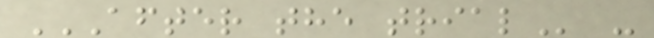AFTER THE TRIAL -
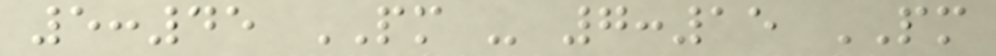5:45 PM - 7:15 PM
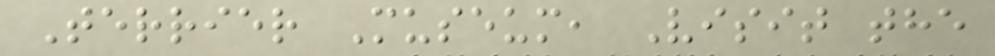Terrier Museum, Visit the
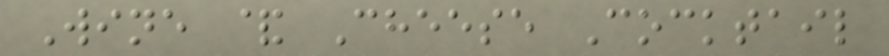Wine & Cheese Cocktail
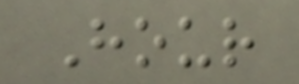Hour
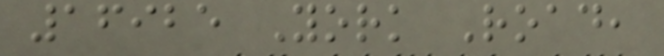16925 York Road,
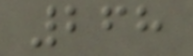268
